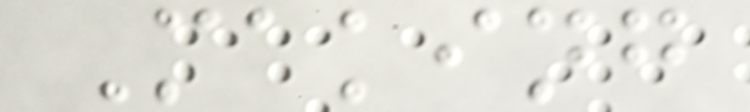Making
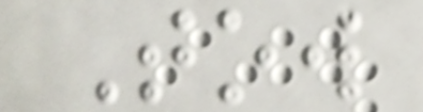Tow
